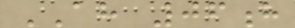AH 06h
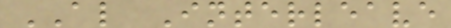AL Interleave
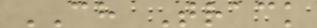CH Track
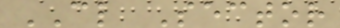CL Sector
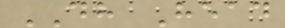DH Head
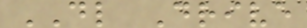DL Drive
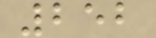252
